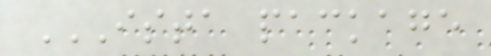ISTA PACKAGE
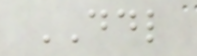DDL
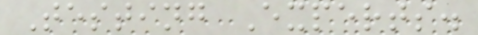Testing Experts.
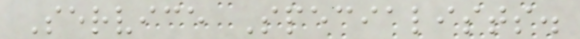Service Specialists.
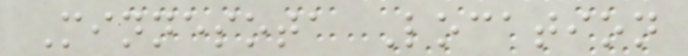Minnesota Location
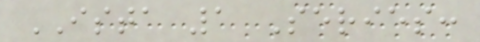ISTA 1 Series:
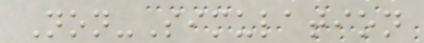Non-Simulation
